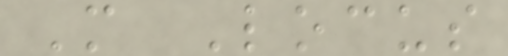M Locus
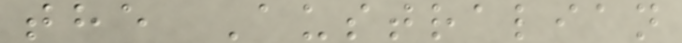the Australian
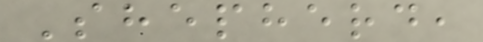Shepherd,
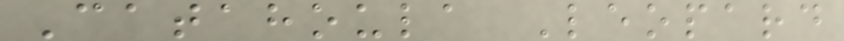Catahoula Leopard
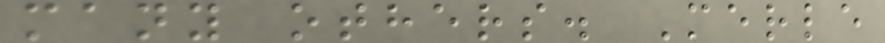many others. Merle
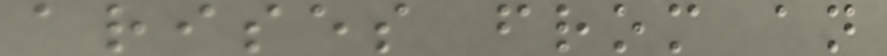arises from an
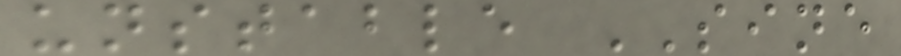unstable SINE
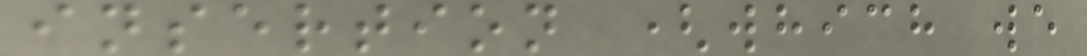insertion (which we
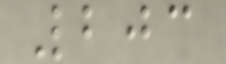203
